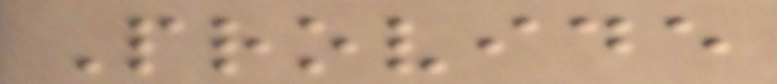Provide
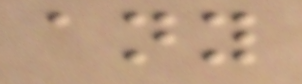any
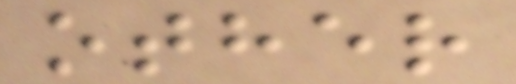other
